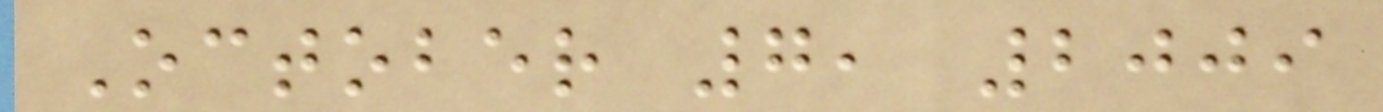October 7, 2009
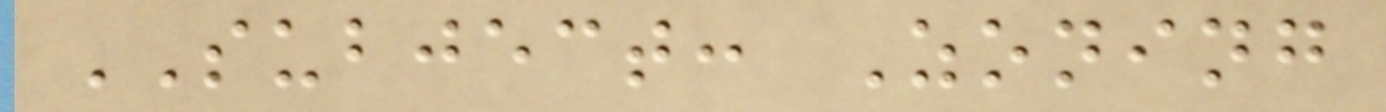SUBJECT: Zoning
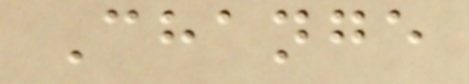Change
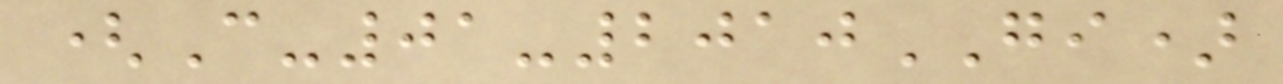(C-01-2010GI)
